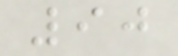90
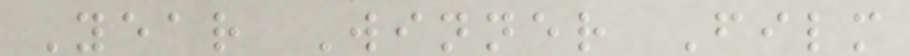Year Winner Film
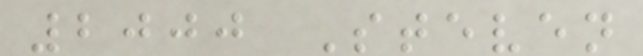2000 Steven
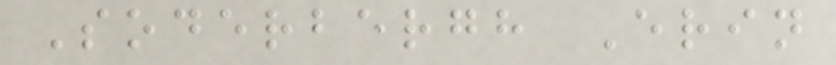Soderbergh Erin
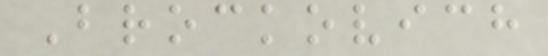Brockovich
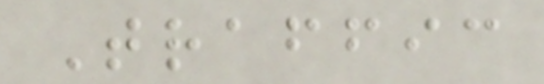Traffic
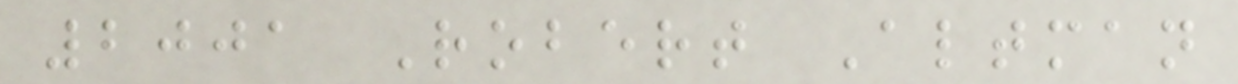2001 Robert Altman
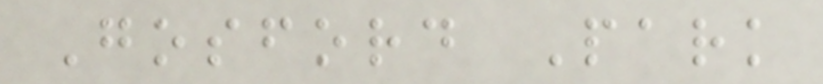Gosford Park
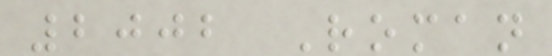2002 Roman
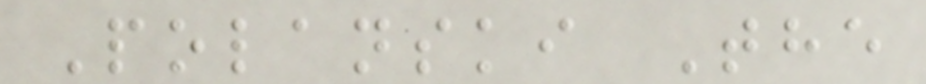Polanski The
